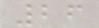26
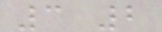3 2
